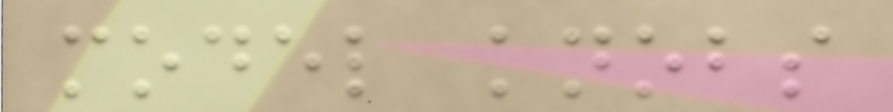model knobs
